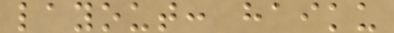layout: haiku
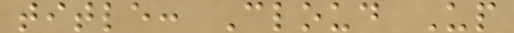title: Cloud Up
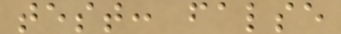test: false
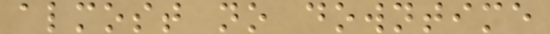almost no downtime
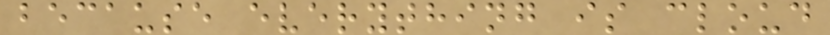because everything is cloud
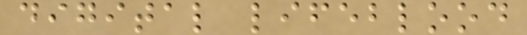digital lifeblood
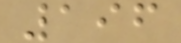196
